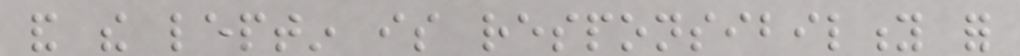and the leptin is responsibility for
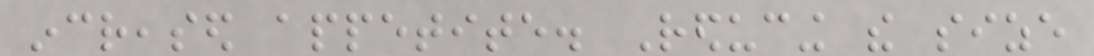increased appetite. Reducing the size
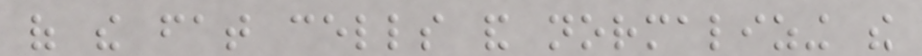of the fat cells and normalizing the
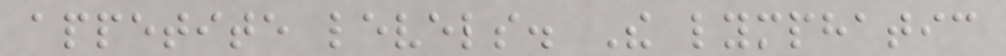appetite levels. The lymphatic
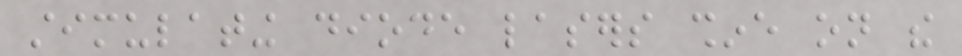stimulating diode lasers shine on the
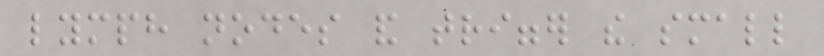lymph nodes and trigger the small
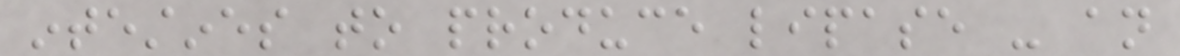intestines to produce lipase - an
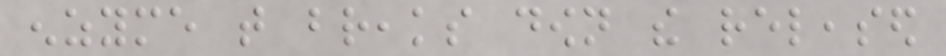enzyme that breaks down the released
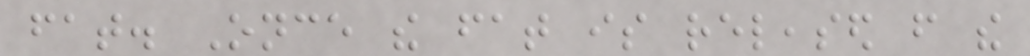fat. Once the fat is released from the
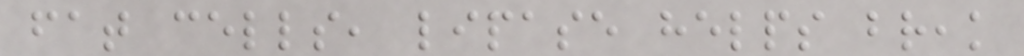fat cells, lipase helps break
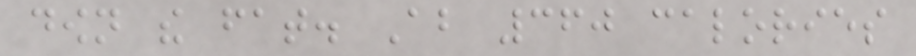down the fat. About 360 calories
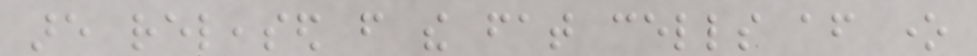are released from the fat cells after one
